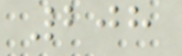208
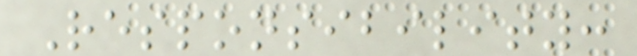Responsibility:
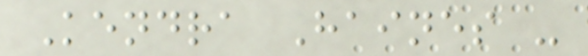Kendra Haines -
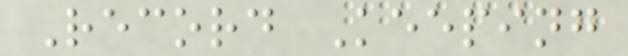Record Keeping
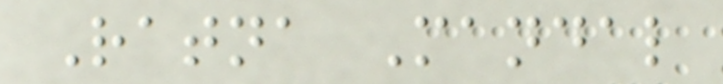Ratna Mandal
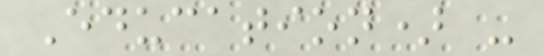Education) -
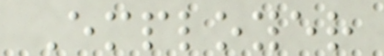Employer
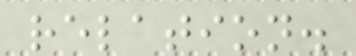relation.
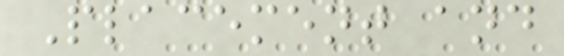Placement and
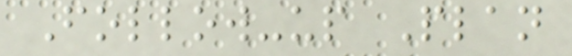Follow-up Plan
